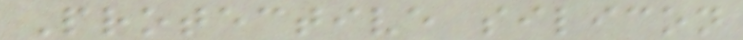Protective silicon
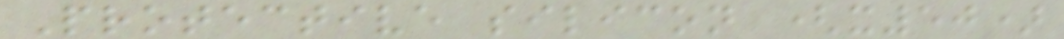Protective silicon (x50)
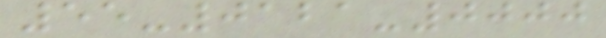55-0121-0000
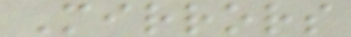Mirrors
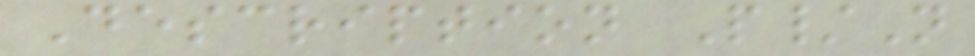Description P/N
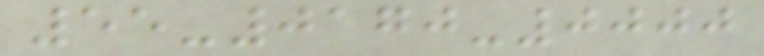55-0170-0000
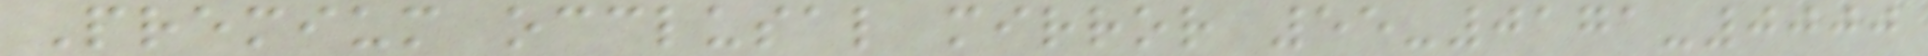Premium occlusal mirror 55-0171-0000
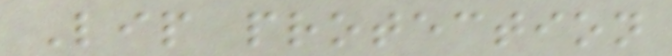Lip protection
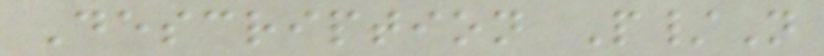Description P/N
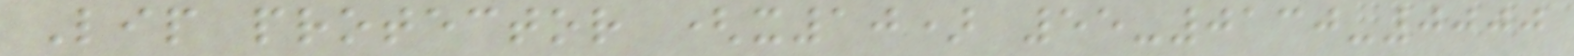Lip protector (x10) 55-0130-0000
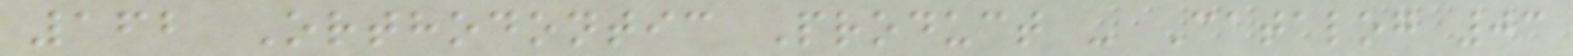162 Orthodontic Product - Catalog 03
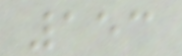153
